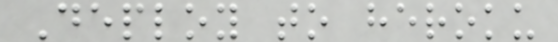Deploy to heroku
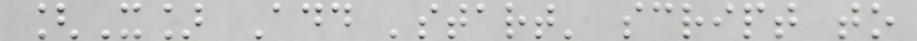[X] Add 'start' script to
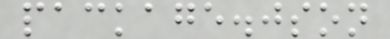package.json
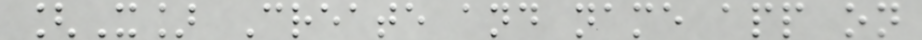[X] Create and name app on
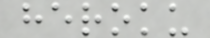heroku
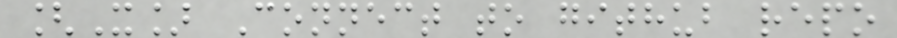[X] Connect to github repo
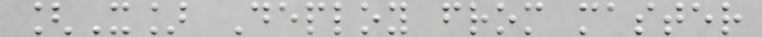[X] Deploy from master
